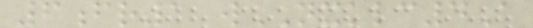6fr1 wNXKLC4A
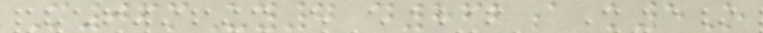M06mUy7 d862a k5O
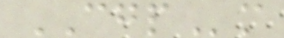CGPm
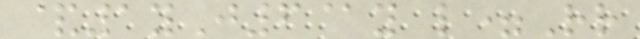&1yJ6@y l=Rr
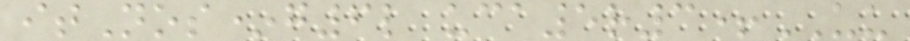itNos*g6l uca5r3+UU
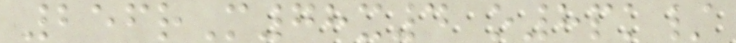256rM78x4 o8pk/
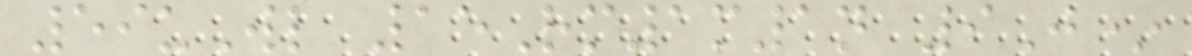59uWl 15Rm1m1n 9J*
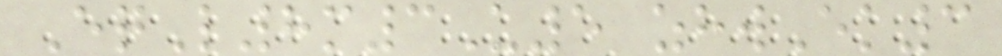EqL8m3U5 zhwEk3
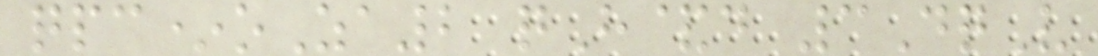qpc*oZa2 qH&d 3DqV
